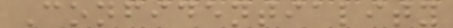Confidentiality
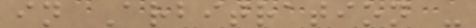in Arbitration -
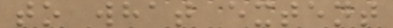to what extent
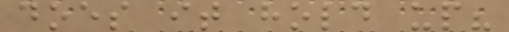does it hold up?
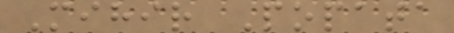Mihir Popata
